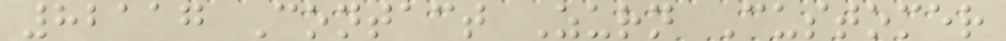82117 Contact Zurn Customer
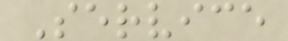Service
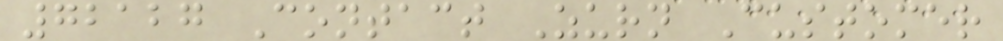72127 Contact Zurn Customer
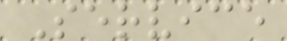Service
